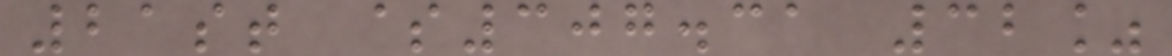21st $307.31 32%
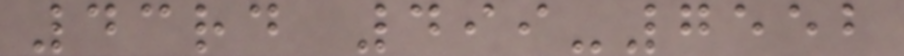43rd 499-7552
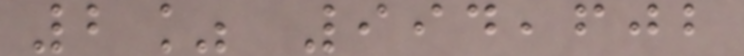2% 994,602
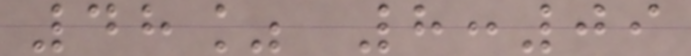48% 8:09
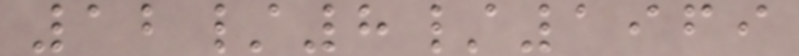12/8/1969
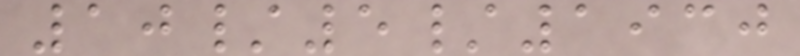10/5/1930
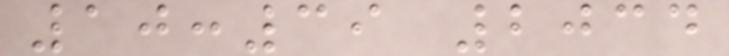10:39 2034
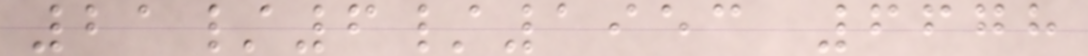21/6/1953 6678
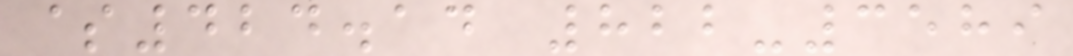$424.14 822-3589
